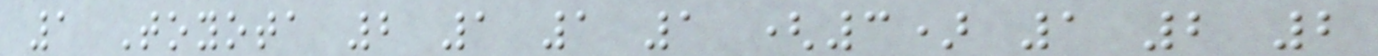1 Toyota 2 1 1 1 (3) 1 2 2
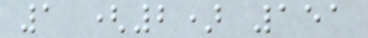1 (2) 151
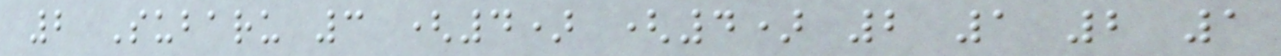2 Subaru 3 (4) (4) 2 1 2 1
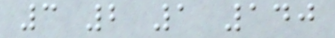3 2 1 140
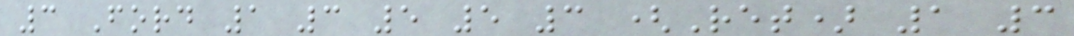3 Ford 1 3 5 5 3 (Ret) 1 3
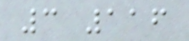3 116
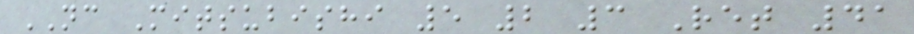NC Mitsubishi 5 2 3 Ret 41
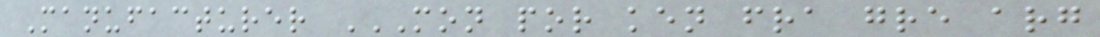Manufacturer MON POR KEN FRA GRE ARG
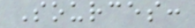Sources:
